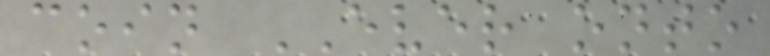coin EVER onto
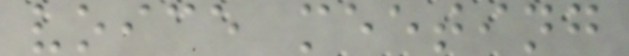voice meeting
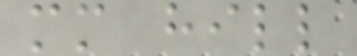mm hill
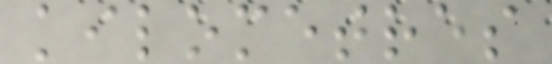kilometres
